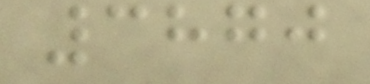3870
